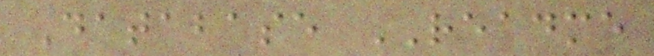Database README
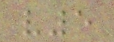v5
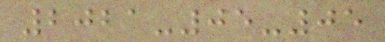2021-05-05
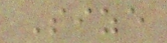Size
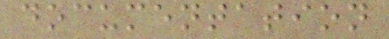documentation
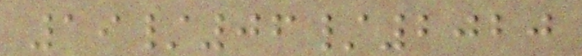19/06/2020
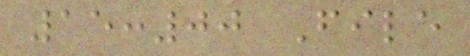15:00 File
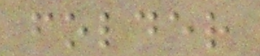folder
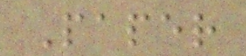Paper
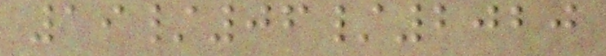19/06/2020
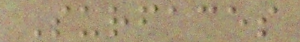Surfaces
